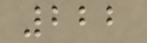222
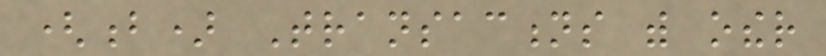(b) Transactions with other
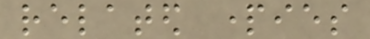related parties
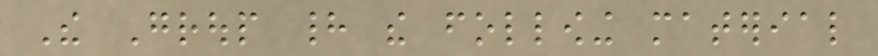The Group had the following material
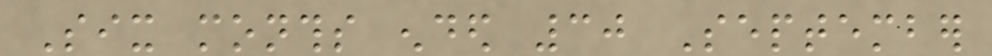Six months ended 30 September
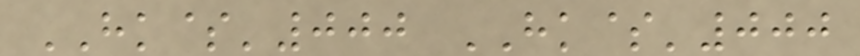HK$'000 HK$'000
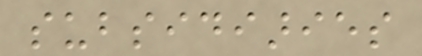subsidiaries
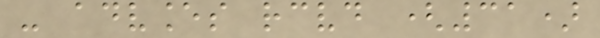- advances received (31)
